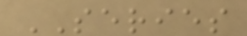SERIES
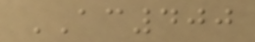AC400
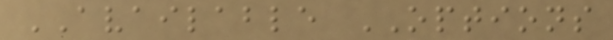AVAILABLE OPTIONS
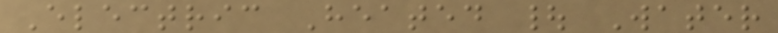Electric Heated | Water
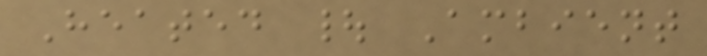Heated | Ambient
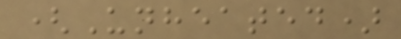(Unheated)
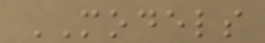MODELS
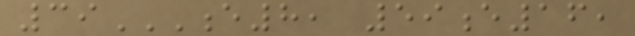39E8, 59E16,
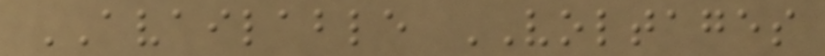AVAILABLE VOLTAGES
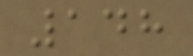148
